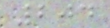204
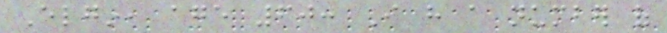Elgin, age 60: I have a number of
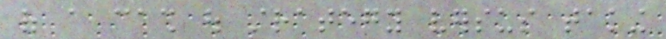of a cash out strategy versus taking
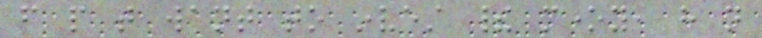from people that want to invest their money, have not
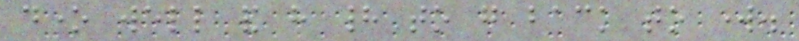done well and have had to go back to work.
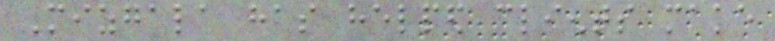Mizgala has helped clients make
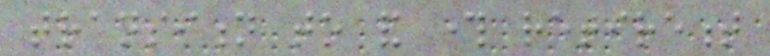transition to and through retirement
